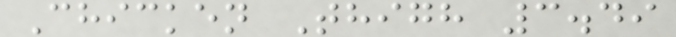Chicken Thigh 3.49
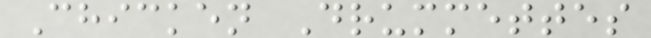Chicken Drummettes
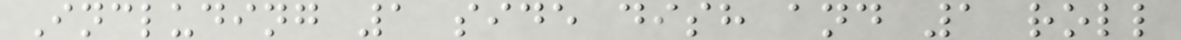Including 1 side dish and 1 roll
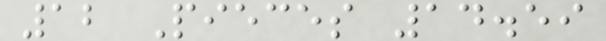12 Pieces 14.59
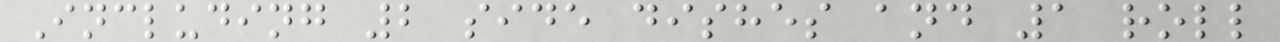Including 2 side dishes and 1 roll
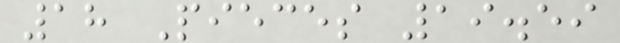18 Pieces 19.59
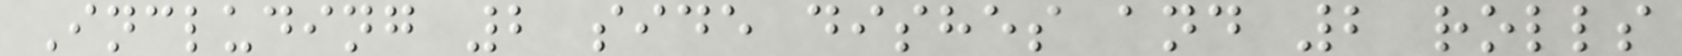Including 2 side dishes and 2 rolls
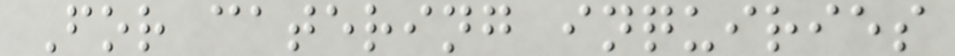For catering inquiries
